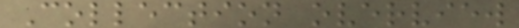Collection overview
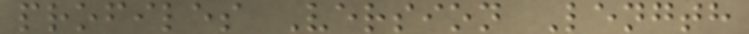profiles Version Length
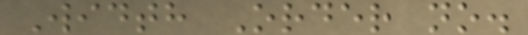Width Order no.
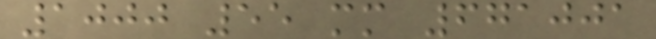1000 55 mm 671001
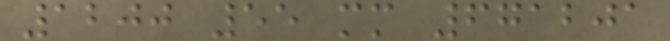1200 55 mm 671201
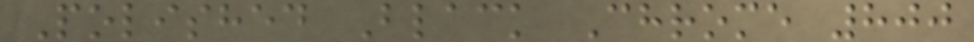Polished Black Chrome 800
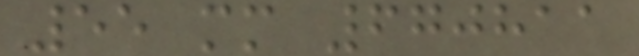55 mm 670811
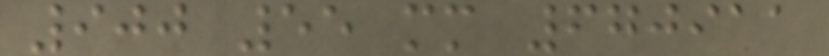900 55 mm 670911
